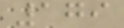179
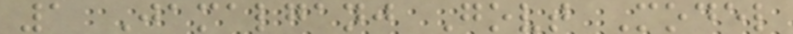1 Jamalganj Govt Model
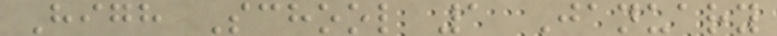High School 1 January
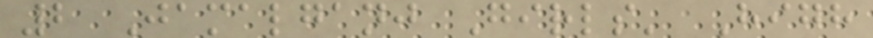2 Jamalganj Girls' High
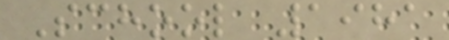School 1981
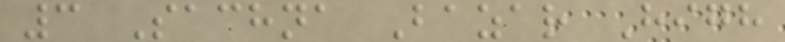3 Sachna Bazar High
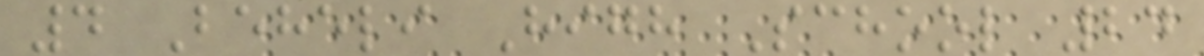4 Beheli High School 24
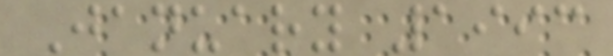January 1993
